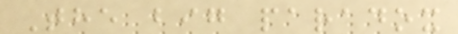The big paradox
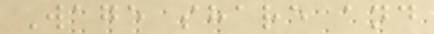Wage share and
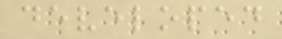developed
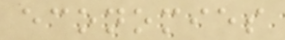economies
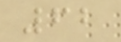62
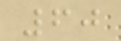60
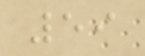59
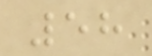58
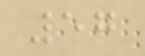57
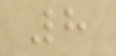8
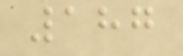187
